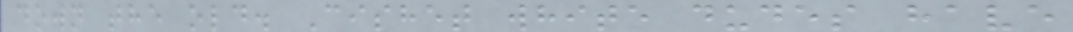down the old. Cishet white dudes have
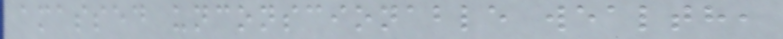amassed unconscionable wealth,
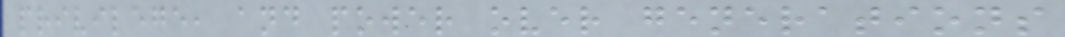privilege, and power over generations
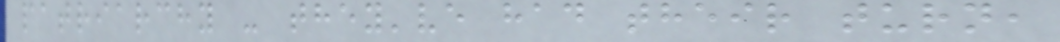patriarchy - they've had their turn,
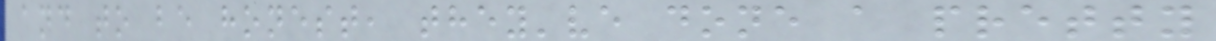and to be honest, they've done a pretty
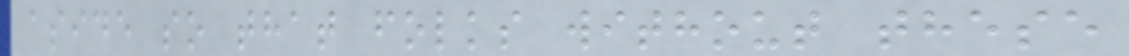aside so that folks without these
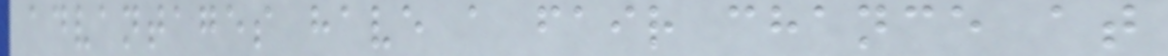advantages have a fair chance at
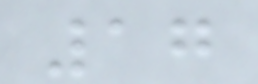17
